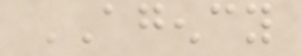AGENCY
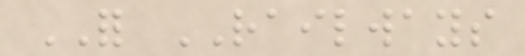FOR RAILWAYS
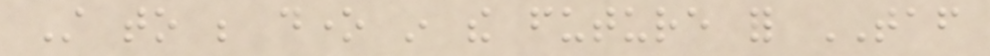Still to be done in the future for TAF
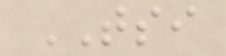TSI
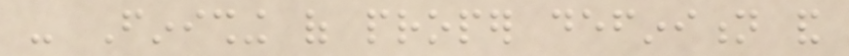- Finishing of proper definition and
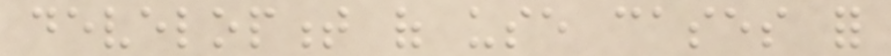development of use cases for
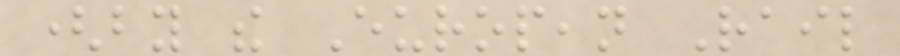(by the European Rail
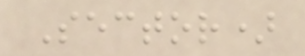Sector)
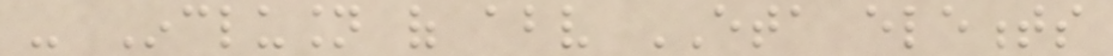- Inclusion of above ETA elements
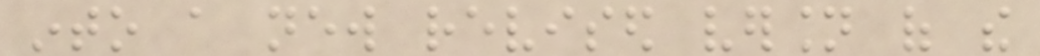into a new revised version of the
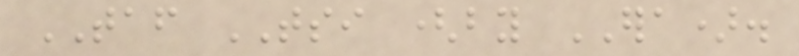TAF TSI (by ERA).
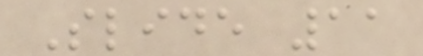Slide 11
